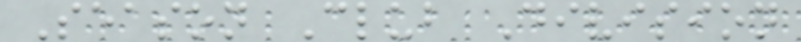Season Club Division
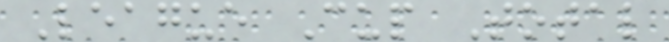League Cup Total
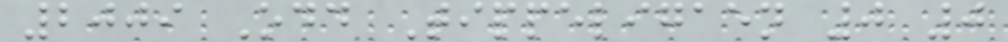2009 Odd Tippeligaen 0 0
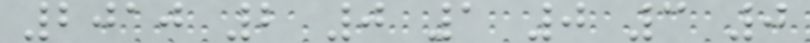2010 2 0 1 0 3 0
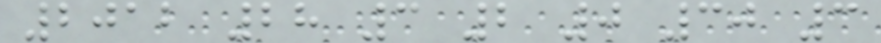2012 28 3 2 0 30 3
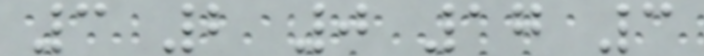3 2 0 17 3
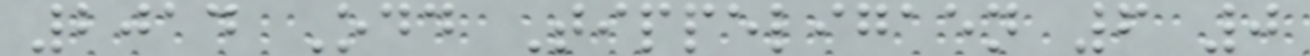2014 Odd Tippeligaen 6 0
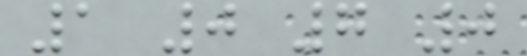1 0 7 0
